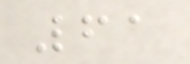61
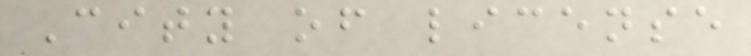City of license
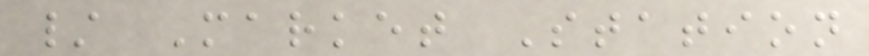/ Market Station
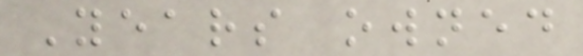Years owned
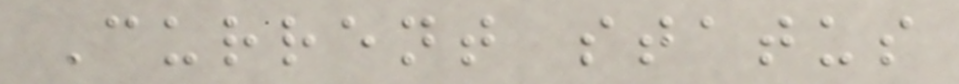Current status
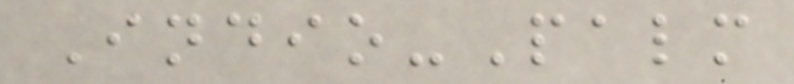Indio-Palm
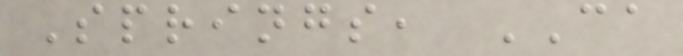Springs, CA
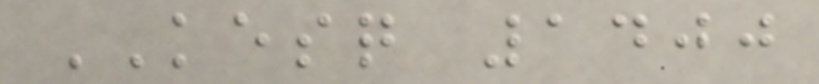KESQ 1400
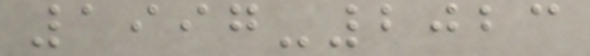1997-2023
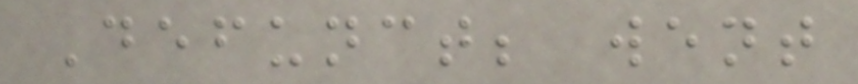Defunct; went
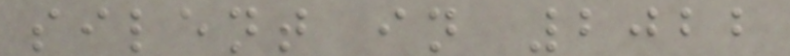silent in 2022
